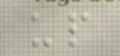up
